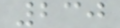230
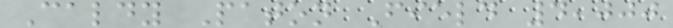Caldy Paton Field 4,000
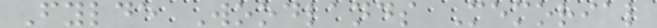Fylde Woodlands Memorial
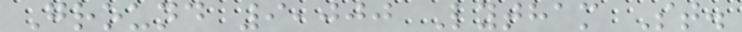Ground 9,000 Lytham St.
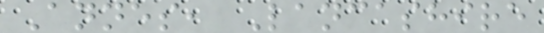Annes, Lancashire
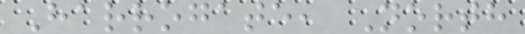Harrogate, North
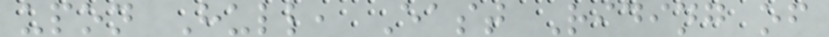upon Hull, East Riding of
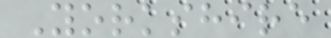Yorkshire
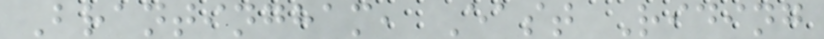Brantingham, East Riding
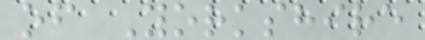of Yorkshire
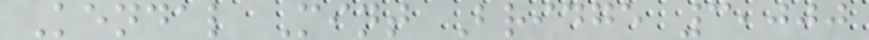Kendal Mint Bridge 3,000
